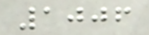1006
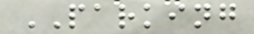PARKING
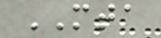MTA
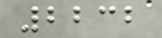2232
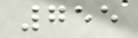755
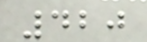420
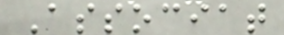Associat
